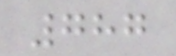787
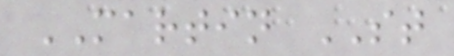MARTIN ST
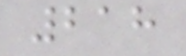218
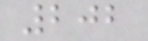202
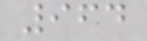964
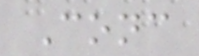Conc
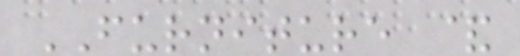FURNITURE &
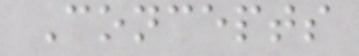Concepts
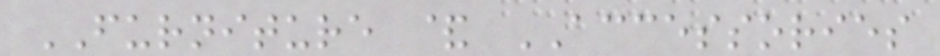FURNITURE & ACCESSORIES
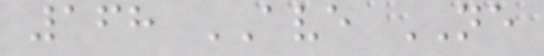168 AVE NE
